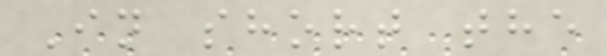In short the
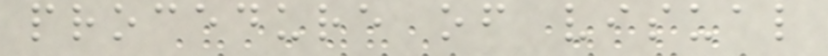procedure of visual
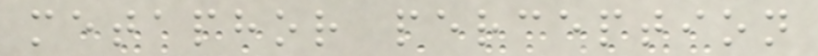metaphor perception
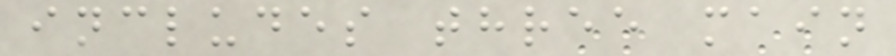includes three main
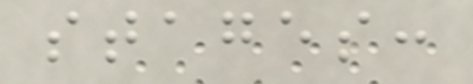stages:
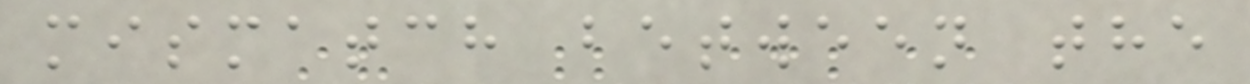mismatch between the
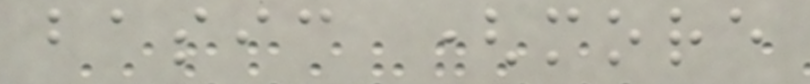basic (more
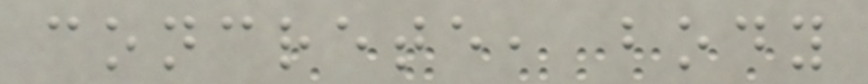concrete, body
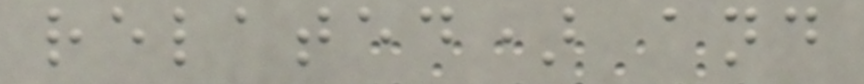related) and
